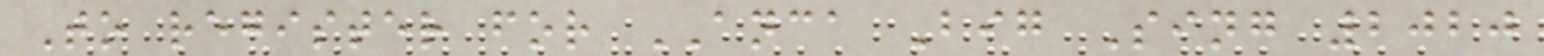To register for ANCA Big Sing 2020
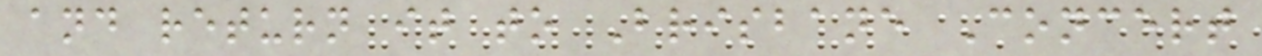and return it to Brisbane Concert
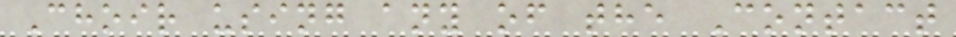Choir using any of the Contact
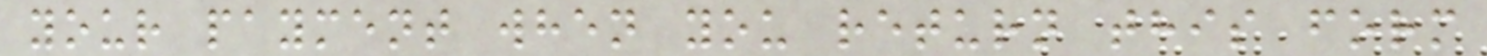your payment when you return this form
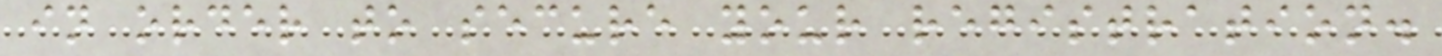in order to secure your registration.
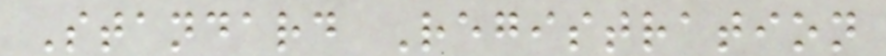Standard Registration
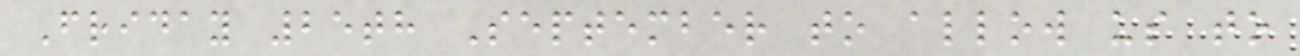Friday 25th September to allow us to
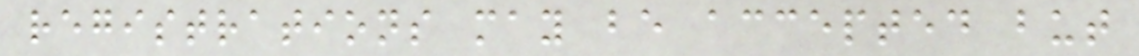registrations may be accepted but
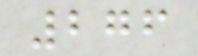276
